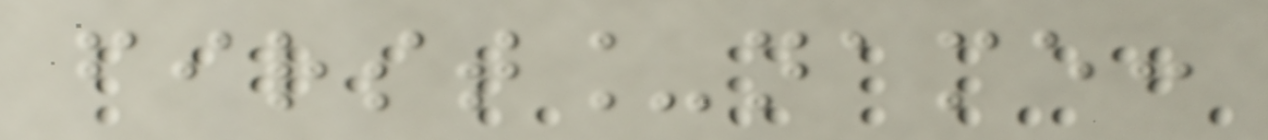first_name:
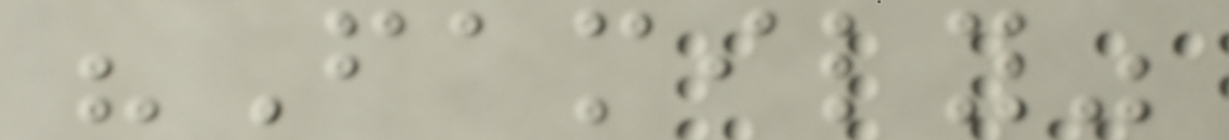"Family"
